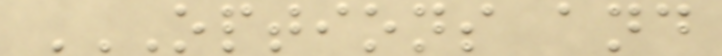OPTIONS AND
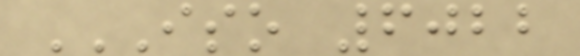ISO 6022
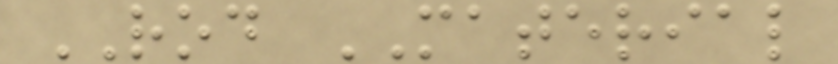ROD MATERIAL
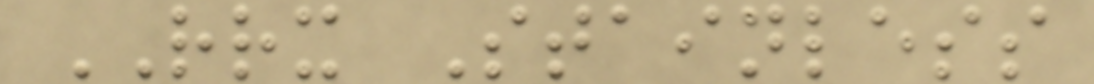RRX Stainless
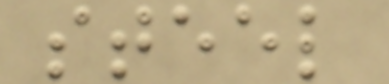steel
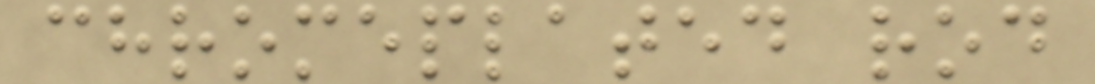chromeplated rod
